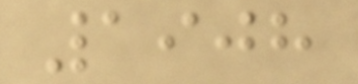1908
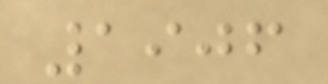1906
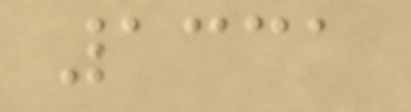1331
